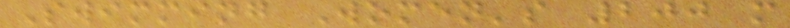Swimming Women's 200 m
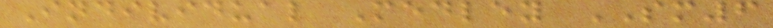Individual Medley SM6
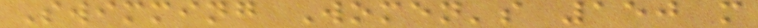Swimming Women's 150 m
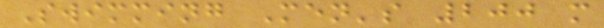Swimming Men's 200 m
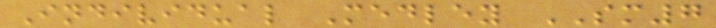Individual Medley SM7
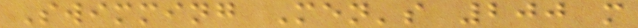Swimming Men's 200 m
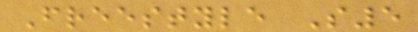Freestyle S5
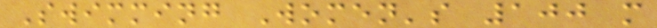Swimming Women's 100 m
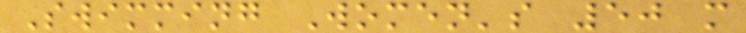Swimming Women's 50 m
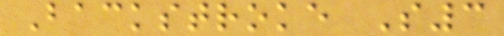Backstroke S3
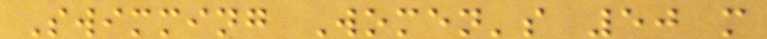Swimming Women's 50 m
